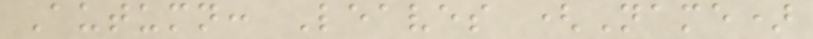Autumn: Leaves (Name)
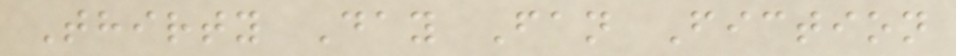Thirty Day Fan Fiction
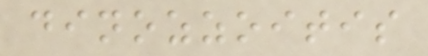dinozzoitis
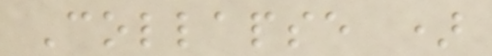Collapse )
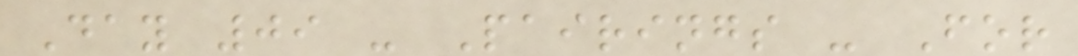Day 09 - Pairings - For
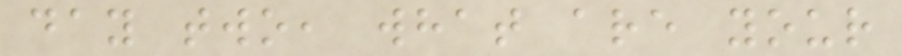day two, what are your
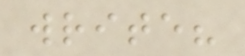write?
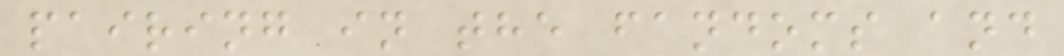pairing in the fandoms and
